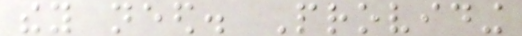they need. Providing
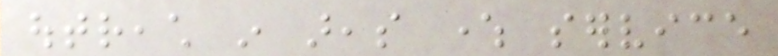outreach in areas where service
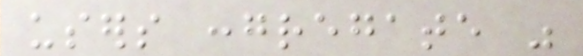users congregate was
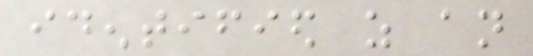identified as an
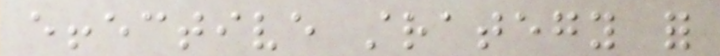effective strategy for
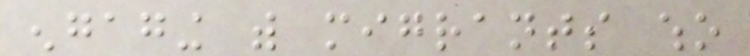engaging with migrants who
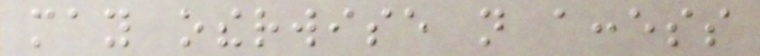may otherwise not access
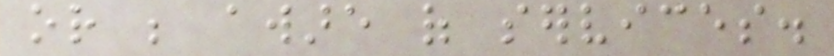or be aware of services.
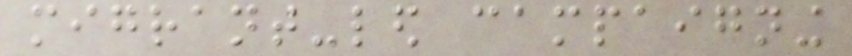migrant-led campaigning
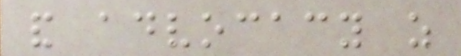and advocacy as
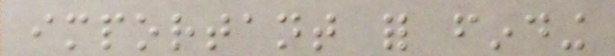important for finding
